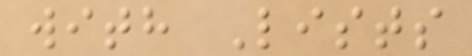with Lists
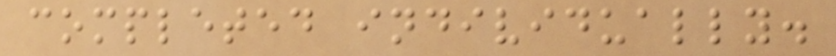completed individually.
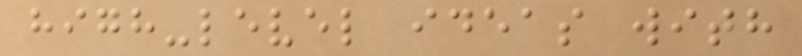high-level ideas with
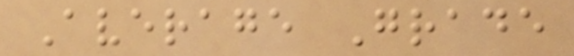Average Grade
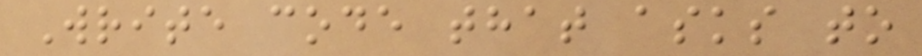Write code that asks to
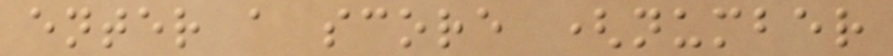enter a score (number
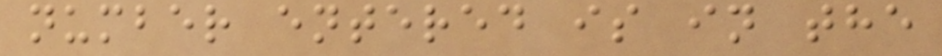number entered is in the
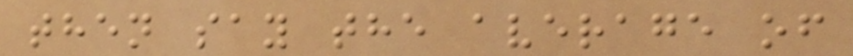then say the average of
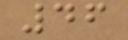46
